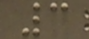3
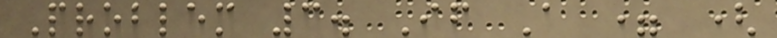Problem 3. If A = (
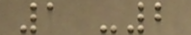1 -2
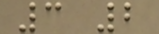3 2
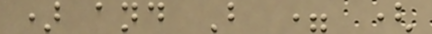) and B = (
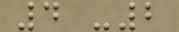4 -2
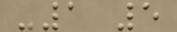-1 5
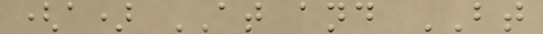(a) AT and BT
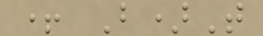+ B)T
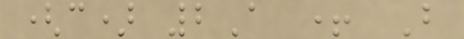(c) 2A + B
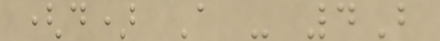(d) A - 4B
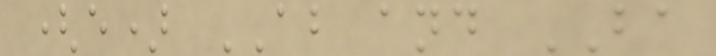(e) AB and BA
